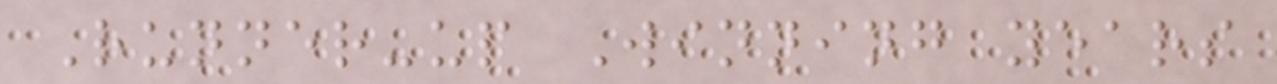Runner-up Winning years
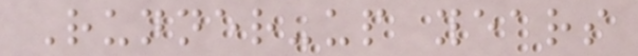Runner-up years
